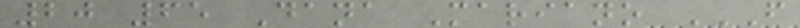20 65 Dana Mariano F
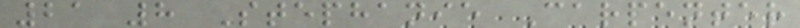21 8 Stephanie Carpenter
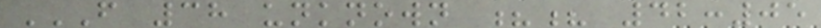F 38 UNKNOWN ?? 42:05
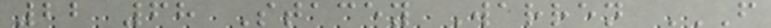22 68 Stacey Warren F
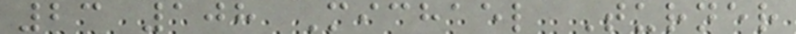23 108 Michael Turner
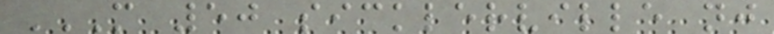M 50 SICKLERVILLE NJ
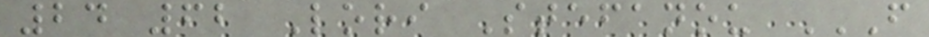24 62 Lori Stefanou F
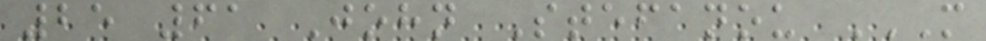25 61 John Stefanou M
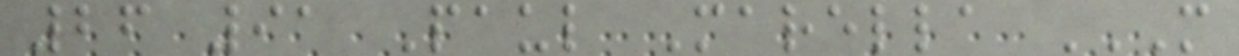26 91 Paul Marella M
